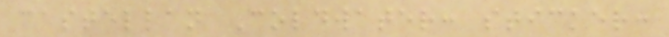castellan Coldwater: sticker:
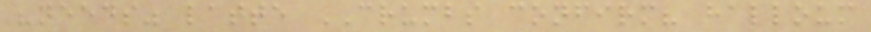"needs" latte CRUMBS confirm? halloum
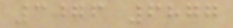3076 6877
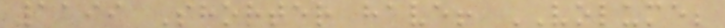1199 Shorter have! VOLUME;
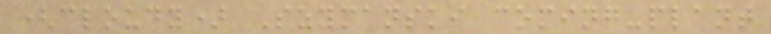(cloudy) Szymanski coming-plant
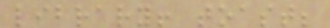library! toast;
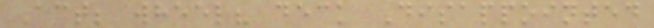Act; wheel? deck Disappointed
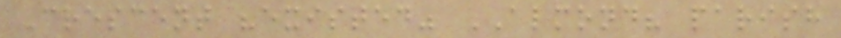Crescent "existed" ALMOND? parish
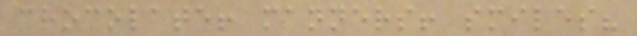chocolate! manners! smiles?
